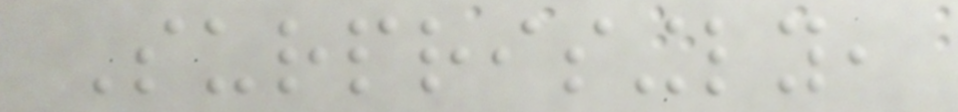Surprisingly,
